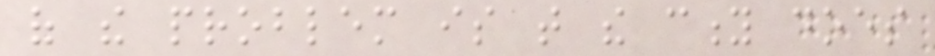of the problem is that the city does
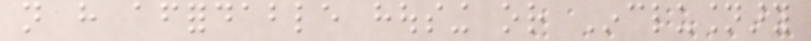not have affordable housing or Inclusionary
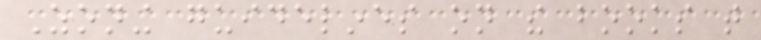Zoning guidelines on the books that
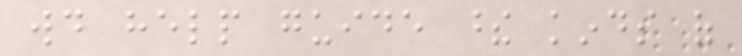would help guide these kinds of
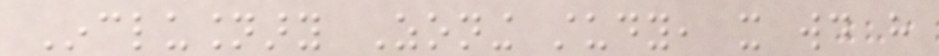Inclusionary Zoning study, it would have
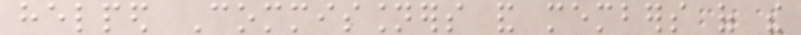helped Commissioners and members of the
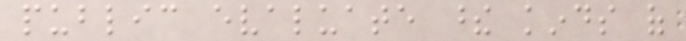public evaluate these kinds of
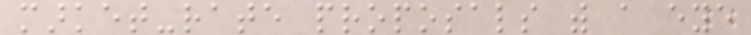market-rate proposals with a eye
